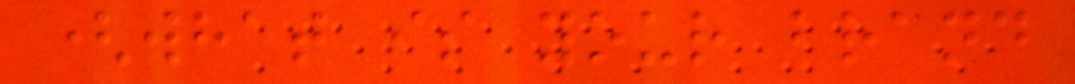(what is your brand
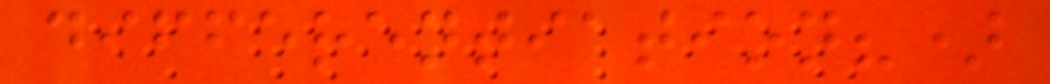differentiation?)
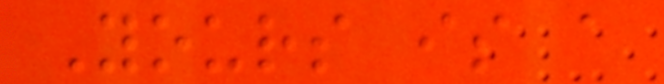Yours is a
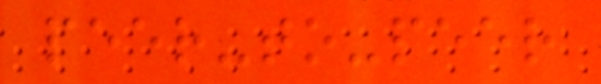peer-to-peer
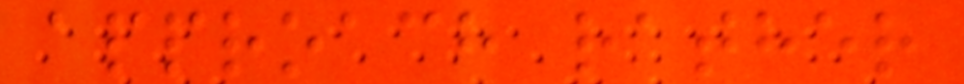approach rather
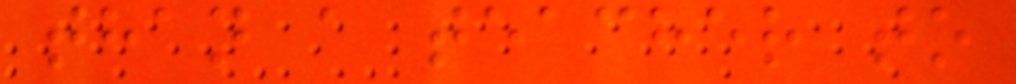than a teacher to
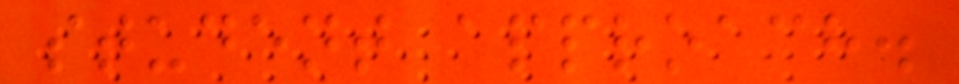student approach.
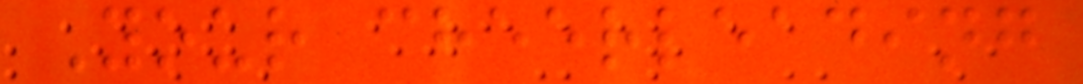Your cheerleading
